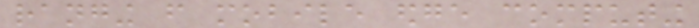ranging from mobile edge computing
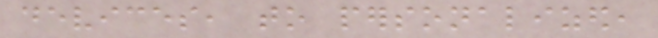devices, to personalized,
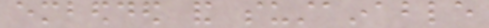embedded and sustainable
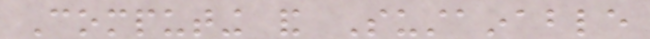Computing and Sustainable
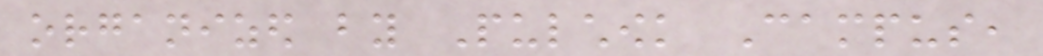organized by Pulchowk Campus,
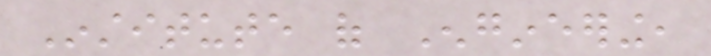Institute of Engineering,
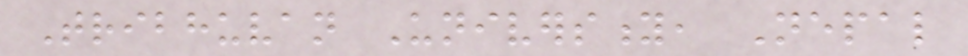Tribhuvan University, Nepal
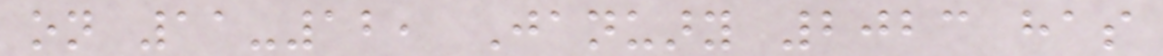on 11-12, January 2023 has
